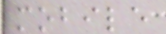mobile
